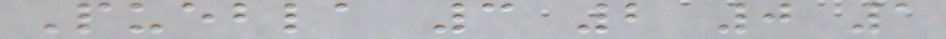Puebla 3 2 0 1
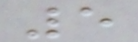5
